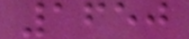1650
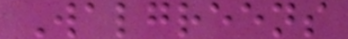Walgreens
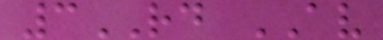3RD AV
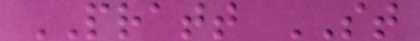PRATT ST
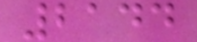2144
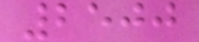2500
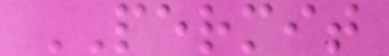PERMIT
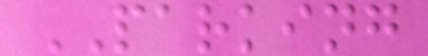PARKING
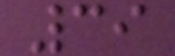39
